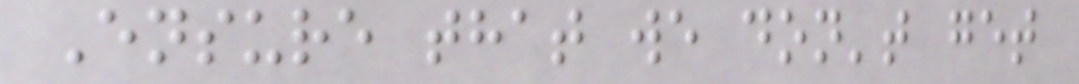Ensure that we don't get
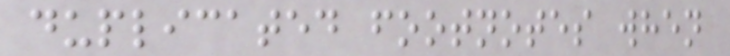duplicated footnotes when
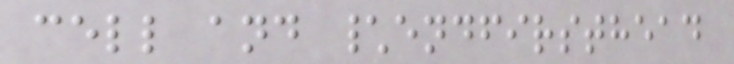cell and \endfirsthead
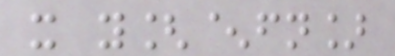x y[^fn]
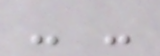- -
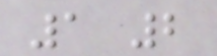1 2
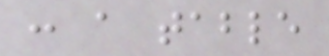: a table
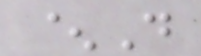^D
